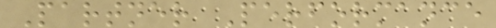Partner Performance
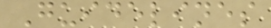Guidelines
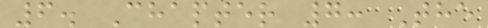6. Chapter 7: The
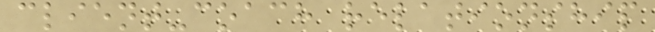client-coach relationship
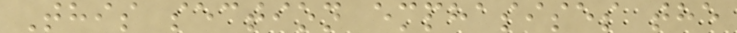This section emphasises the
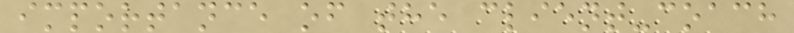importance of the client-coach
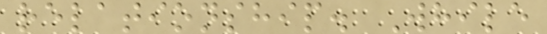relationship. While
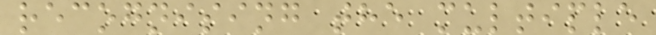recognising the multiple
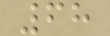68
